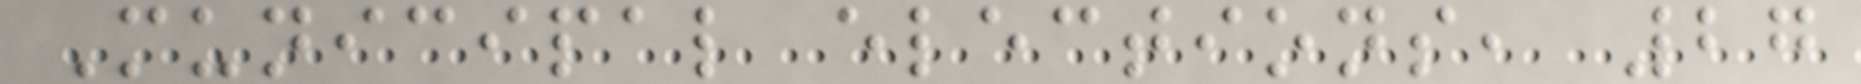Municipal elections, 27
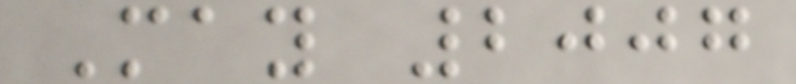May 2007
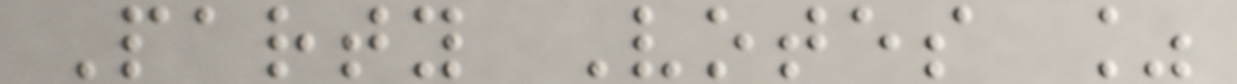Party Votes %
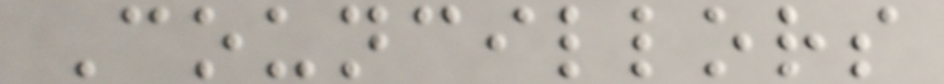Councillors
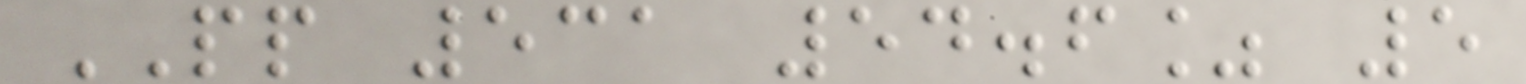PP 531 54.6% 5
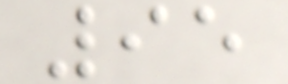95
